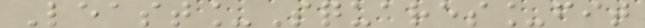Least_Squares_fit
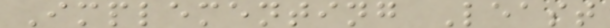Implementing Least
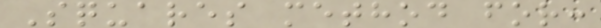Squares method for:
